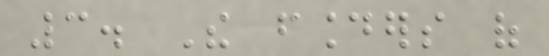3. The founders of
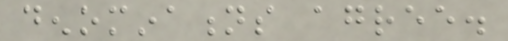denominations agree.
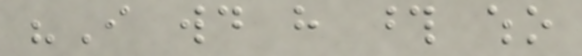"I would have those who
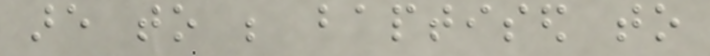are to be baptised to
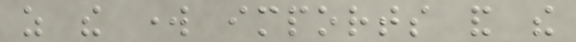as the work imports and the
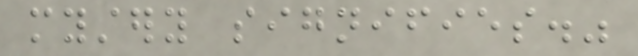mystery signifies."
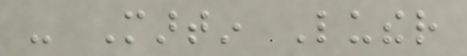- Martin Luther
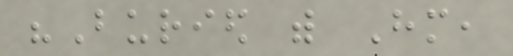"Buried with Him,
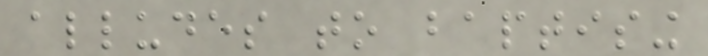alludes to baptising
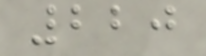220
